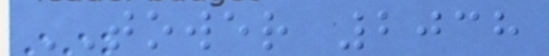TOWER 2038
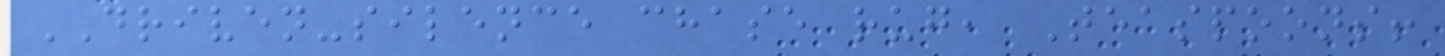DRIVEN-silence chase rug, Teaspoons!
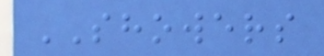SHOWERS
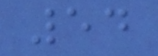54
